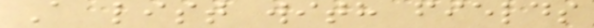A list with fields
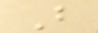B
